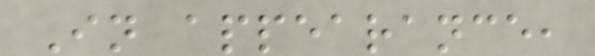In appearance,
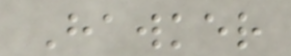Hawker
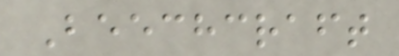Beechcraft
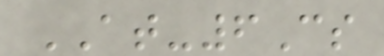AT-6Cs
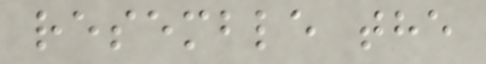resemble the
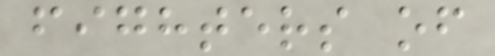fighters of
